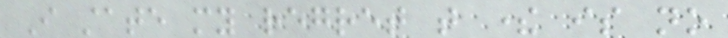I state my regret that there is no
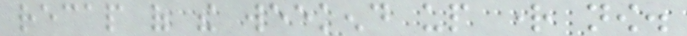recap of the weekend up right now.
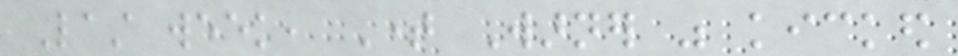Last week, Time Warner was kicked
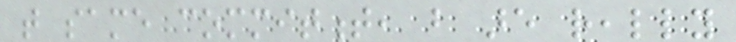that same commitment, but are really
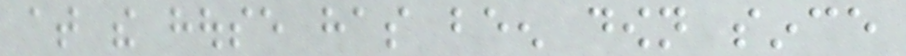at the house has been down since
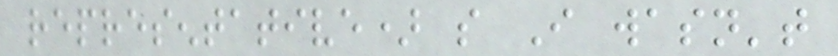representative) so I wasn't
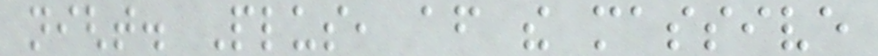night. Plus, after the massive
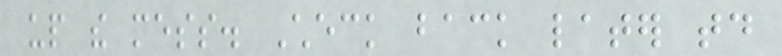up the mess. Check back later today
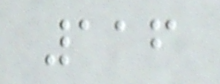116
